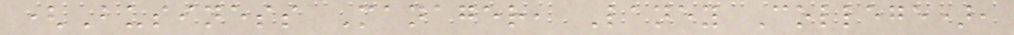(Business Manager, Laney College),
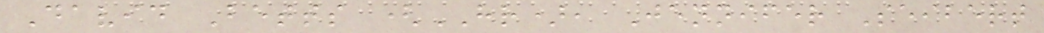David Betts (HR), Jennifer Seibert
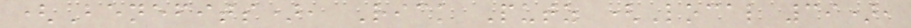(Benefits), Rick Putz (Local 39),
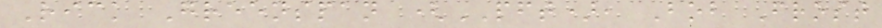Rick Greenspan (PFT), Bob Frost
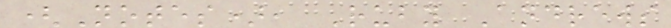(Notes), Ruby Andrews
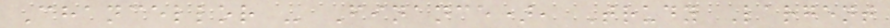Chancellor - Finance), Trudy Largent
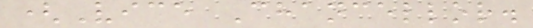(Vice Chancellor.
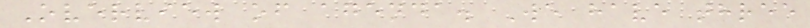Overview of agenda. We have three
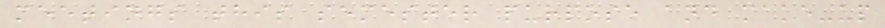meetings this semester purpose and make-up
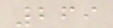269
